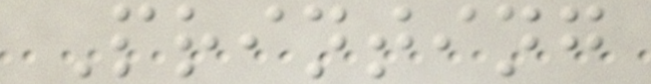Printing
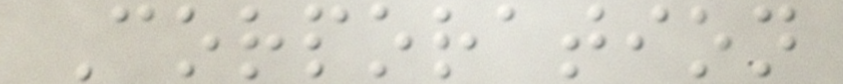Corporation
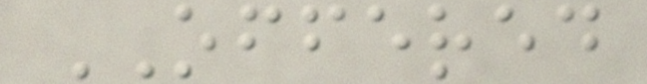OFFERED
